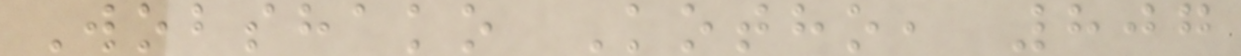Wobshako Kotho, 807
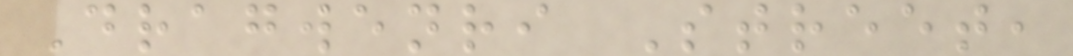Dragwenri Street,
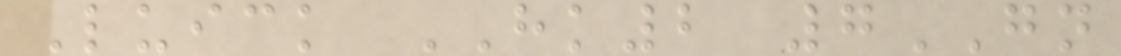Luick HK2 7GN
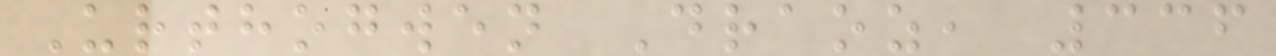Urthogwen Draoz, 336
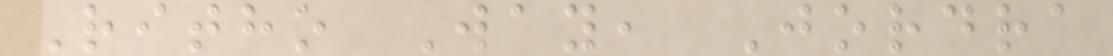Ritho Way, Jordra
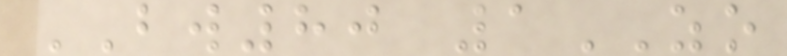BW80 1ZO
